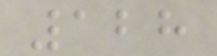128
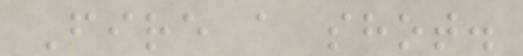Fire a shot.
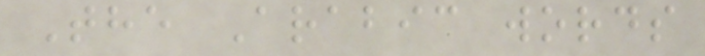The Arabic words
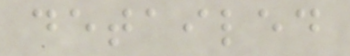detailed
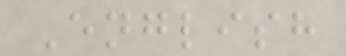English
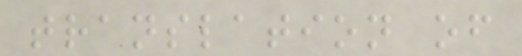translation of
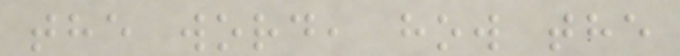the word, how the
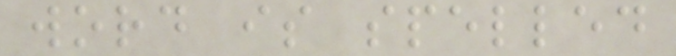word is spelled
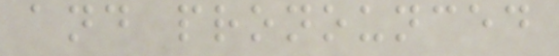and pronounced
